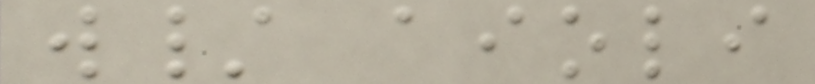w/ aioli
